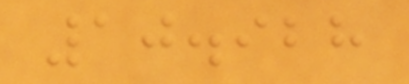10.928
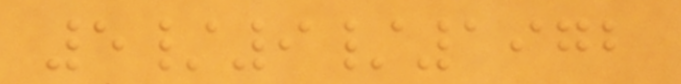5/9/1972
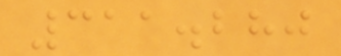311.280
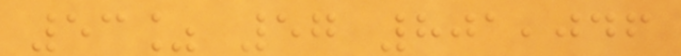53% 57 801,046
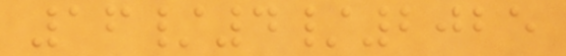16/4/2025
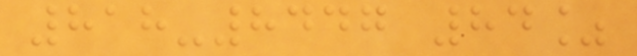818-8447 84%
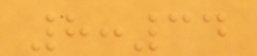8:34
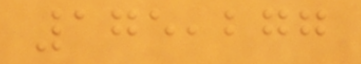175,277
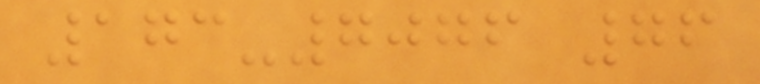173-7076 76
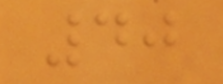40
